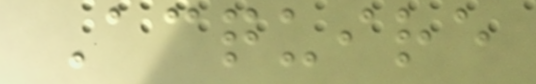Acquire
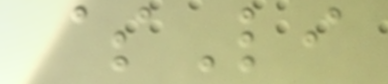$Li
